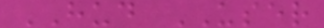HUD USER
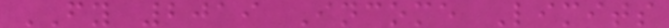FY 2019 Income Limits
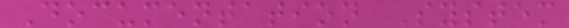Documentation System
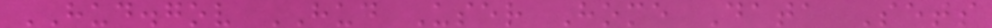HUD.gov HUD User Home Data Sets
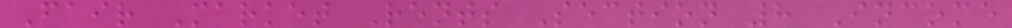Fair Market Rents Section 8 Income
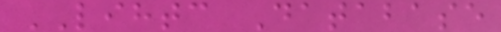LIHTC Database
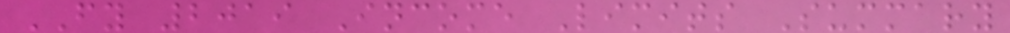FY 2019 Income Limits Summary
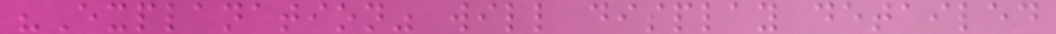"Explanation" will display detailed
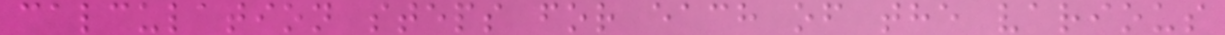calculation steps for each of the various
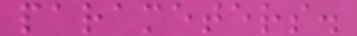parameters.
